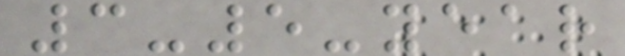3-5-year
